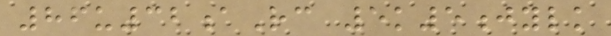86u32aRc 5k5jylk
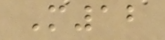M12
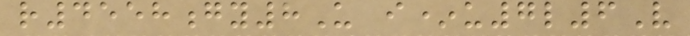r4558gy8U i*u7l6V
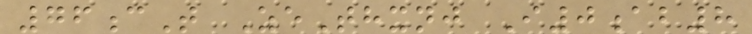76cT ZeThxnj I0ab8
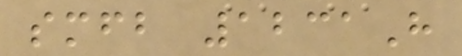smfb 1231H
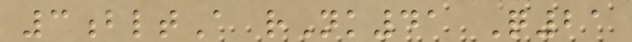3bltA rNk41 Q21
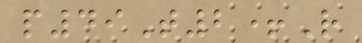p49T2+R
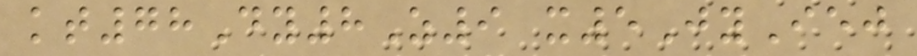kt78Dy8Z9 x5JyIej
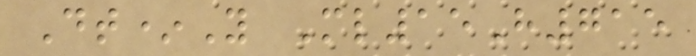Dt*Y Ml15H715
